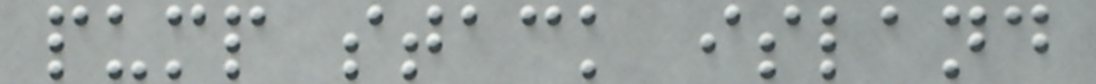pump stack island
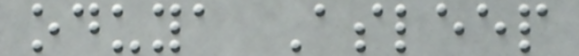oduya Asleep
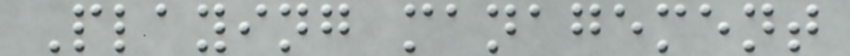Playing management
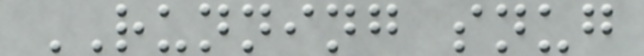RUNNING snug
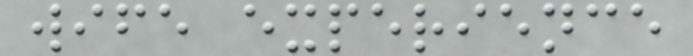wife experience
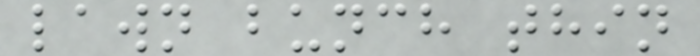lawn bunch thin
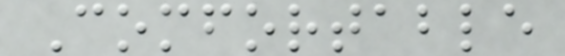Comfortable
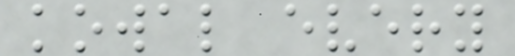kowal every
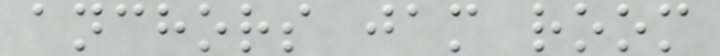anchors jam room
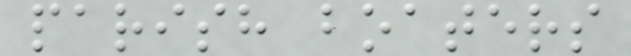parish boaters
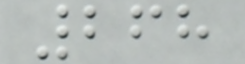268
